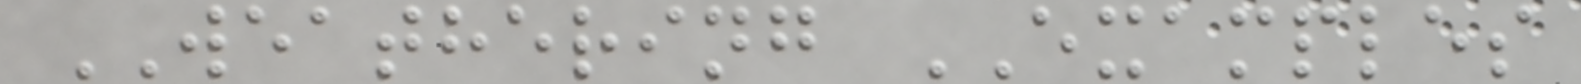WEATHERING EXAMPLES
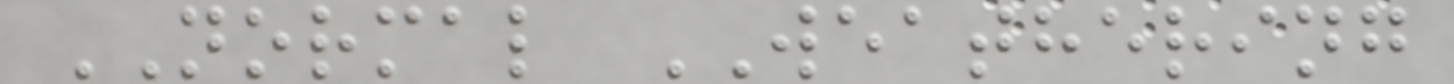NORMAL WEATHERING
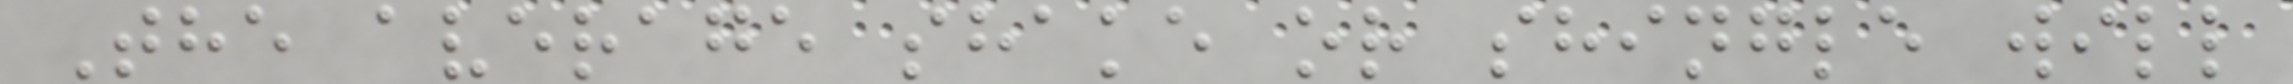The average shake or shingle will
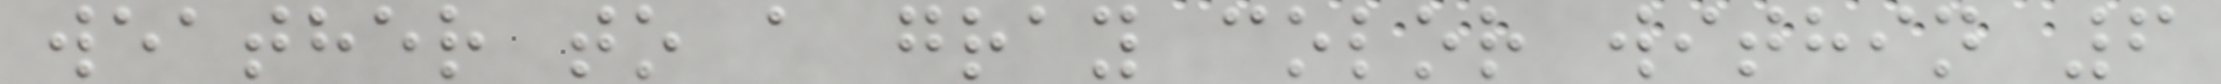weather to a gray color within 6
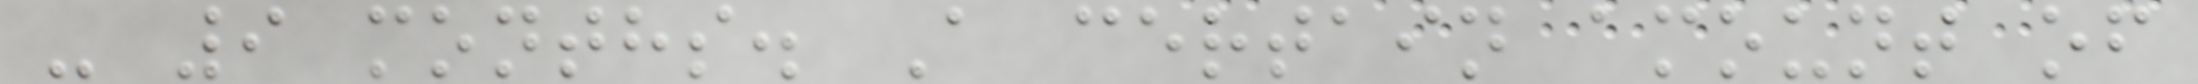- 9 months. A certain amount of
